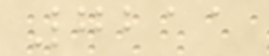7211
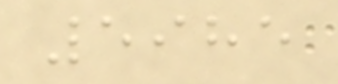5985
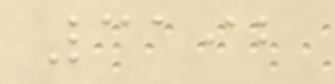3192
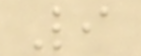9
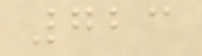723
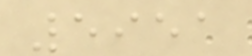5951
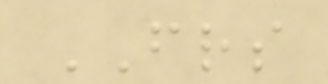FRS
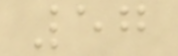57
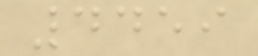4459
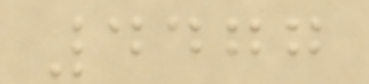4477
